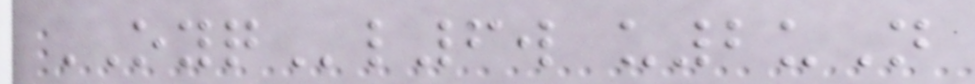OYQl6w u2uN
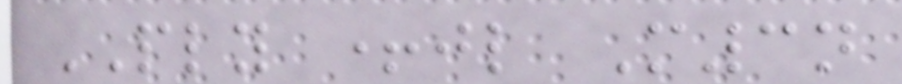PLY +jl M3n
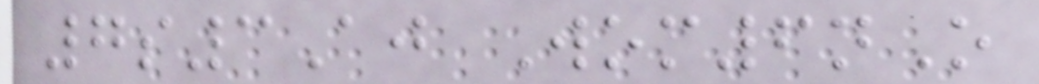7s3Aj Wom6nO
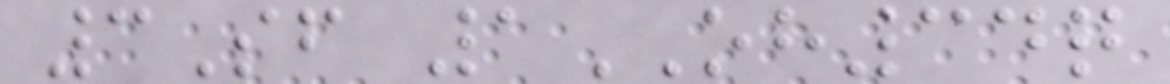3Sf 1OH34q
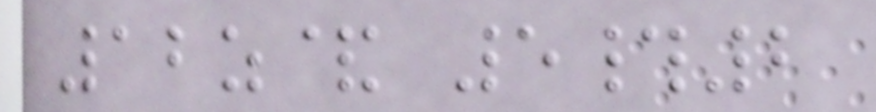12z& 5#2
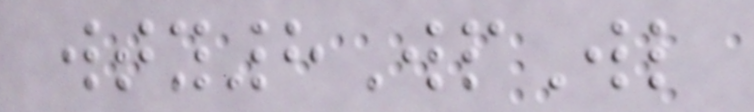wty8WpWl
